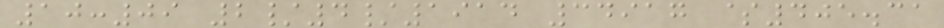10:09 2/4/1914 34917 $405.31
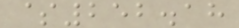$252.18
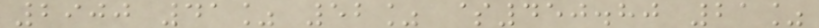2900 41% 52% $450.80 21%
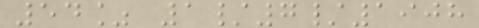54% 1/7/1908
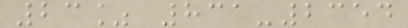23% 831-2354
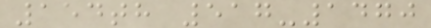154th 517-1470
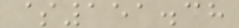$151.38
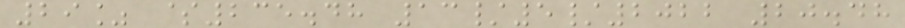29% $235.48 13/5/2022 20.48
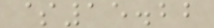$15.22
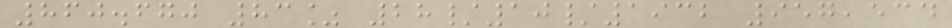860.670 83% 28/10/1932 957,534
